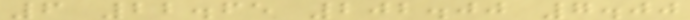6 22.65 202.00 7.00
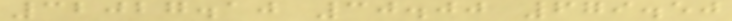32027.10 30.00 679.50
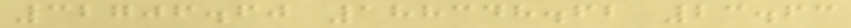32706.60 188348.62 23.63
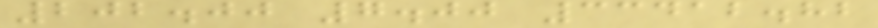202.00 7.00 33412.82
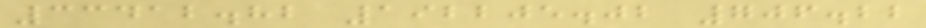33412.82 192205.02 706.22
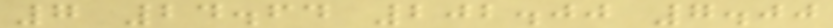7 24.64 202.00 7.00
